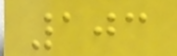103
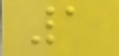1
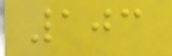103
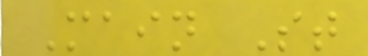Main St
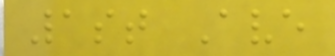1st Ave
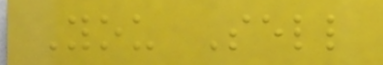You Sell
